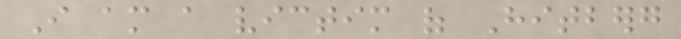I am a victim of Hitberg
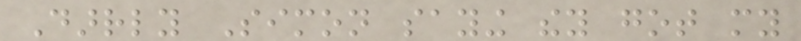Darrly Simon saying they got my
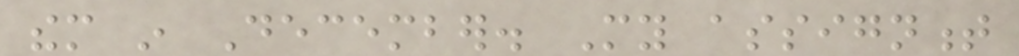them in December. My assignment
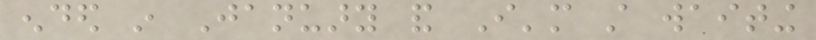ended in January and I'm still waiting
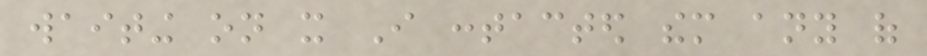waiting on it I contacted them any of
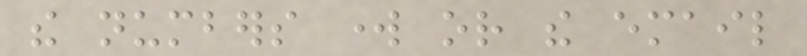the numbers work or the email
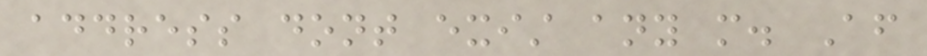address dont exist any more. After
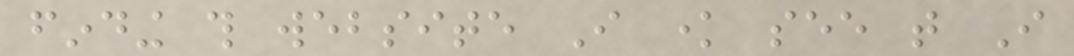finding this website I know see that I
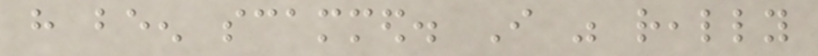have been scammed. I was really
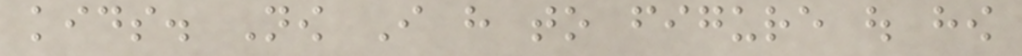kids. Now I have to figure out how
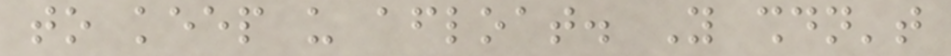to keep us afloat. You shouldn't
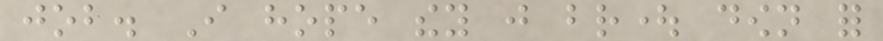job. I hope they just brought down for
